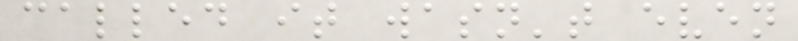called it wasn't even
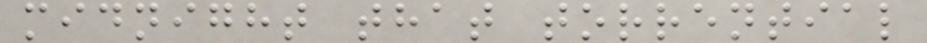midnight that torrential
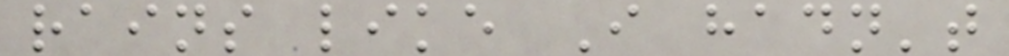rains like I hadn't
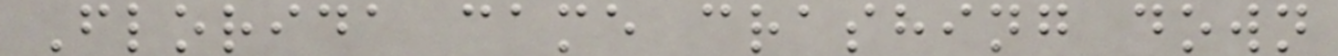Florida came crashing down
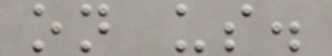on us.
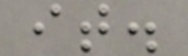it.
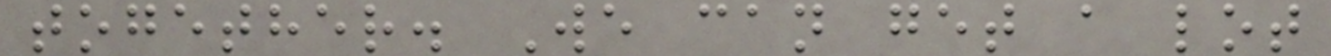together. We can get a lot
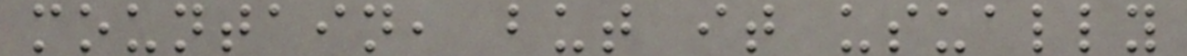mountain, but it usually
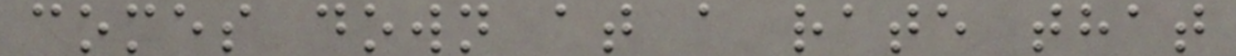comes down at a rate that
